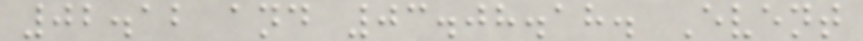02.12 and 03.08.18. Event
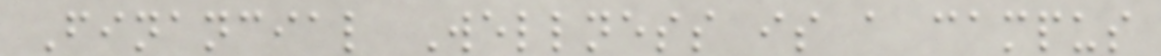Financial Wellness is a campus
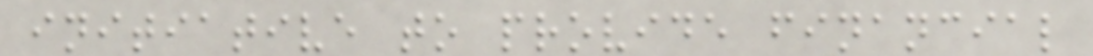initiative to provide financial
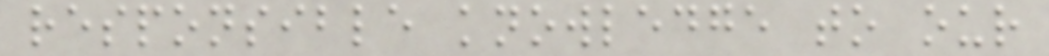responsible knowledge to our
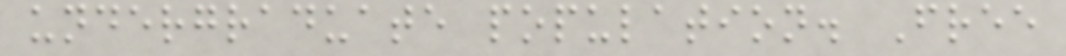undergraduate population. Free
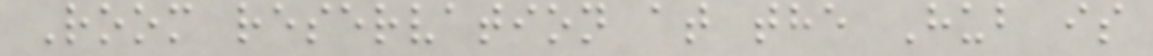Room reservation at the Hub is
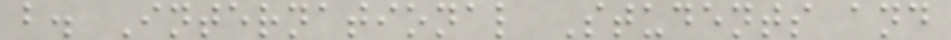b. International Students and
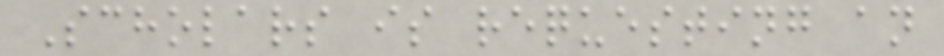Scholars is requesting an
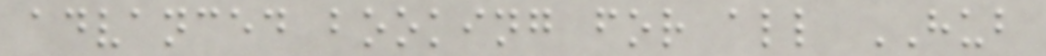advanced booking for all HUB
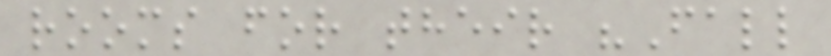rooms for their "Fall
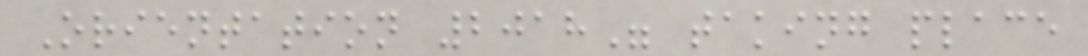Orientation 2018" taking place
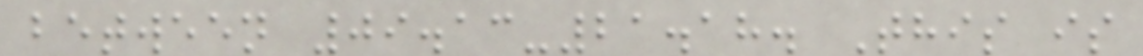between 09.13-21.18. This is
